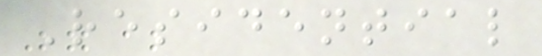Residential
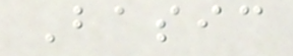Basic
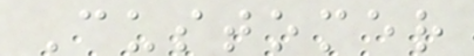Customer
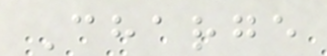Charge
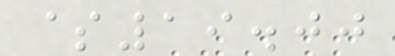$19.00
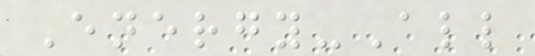Energy-All
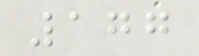177
